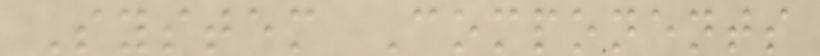System Components
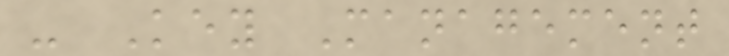- Key Management
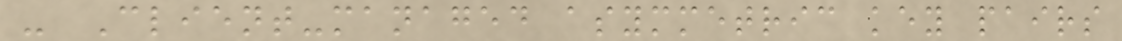- Client-managed asymmetric key pairs
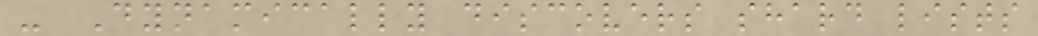- Dynamically discovers shard lists
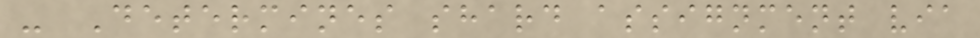- Determines shard assignment via
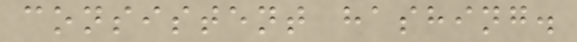consistent hashing.
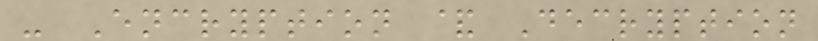- Encryption & Decryption
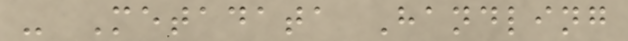- Metadata Handling
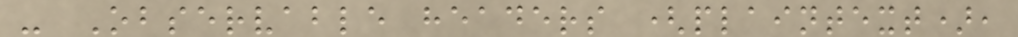- Observable headers (plaintext),
